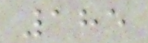185
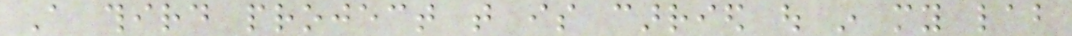A third project that is carried out in my lab
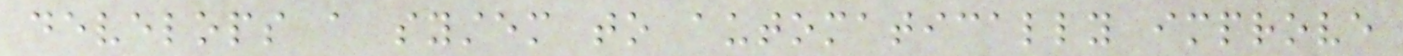develops a system to automatically improve
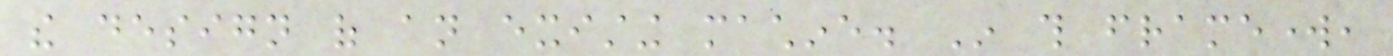the design of an existing machine. In this framework,
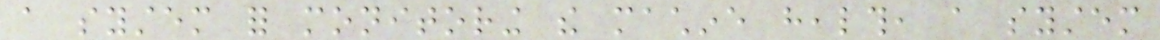a system for monitoring the machine health, a system
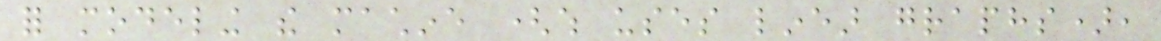for modeling the machine (which uses linear graphs),
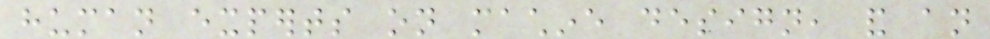human experts on machine design, and an
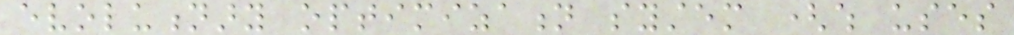evolutionary optimization system (which uses
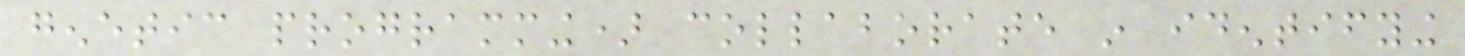genetic programming) collaborate in identifying
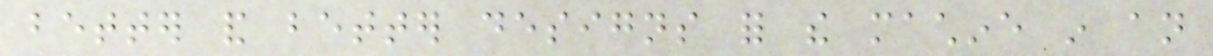better and better designs for the machine in an
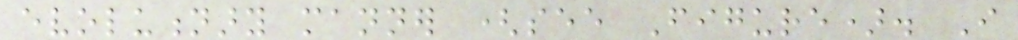evolutionary manner (see Figure). I
